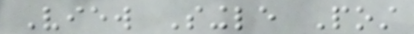View Single Post
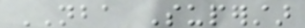NBA Superstar
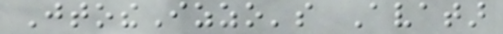JtotheIzzo's Avatar
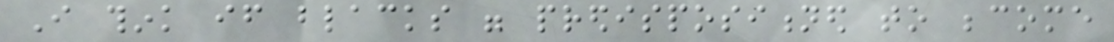I think if blacks were predispositioned to become
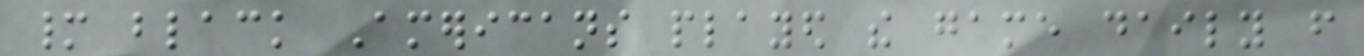many black Americans played the game daily from
